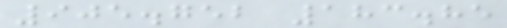905.752 183.85
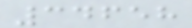34658
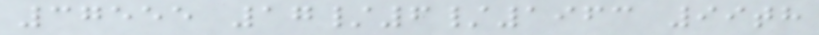37555 17/6/1963 99th
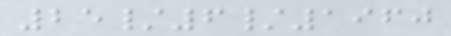25/6/1960
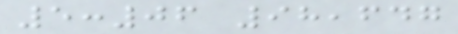5:06 98,647
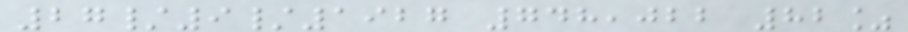27/9/1927 748,022 82%
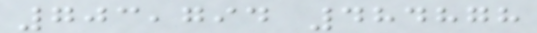703,794 484878
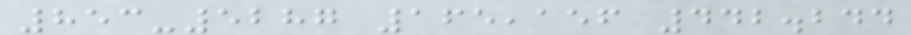853-5287 165,156 442.244
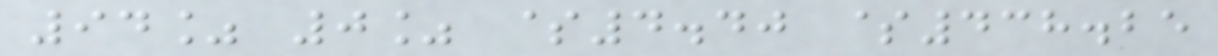94% 0% $4.40 $438.25
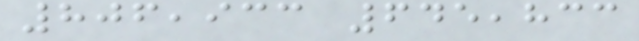806,933 645,833
